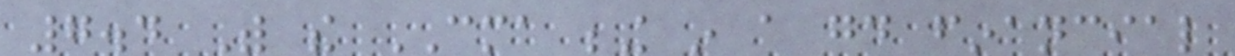7.4 With the CMA being in a good financial
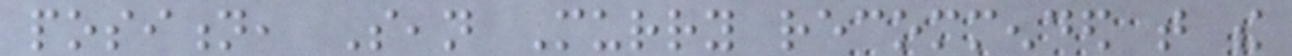position, Sean Murry recommended that the
